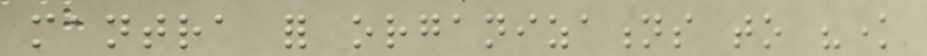mantra for organizations to "know
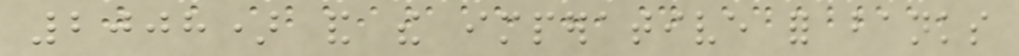2008) and the imperative for banks
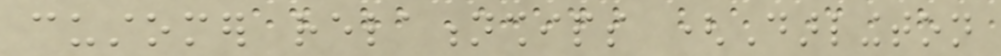customer relationships (Darlington
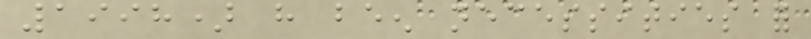1998) have been necessities for
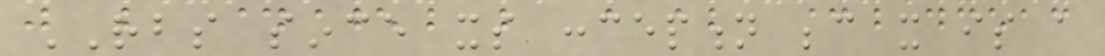RBS since its conception because it is a
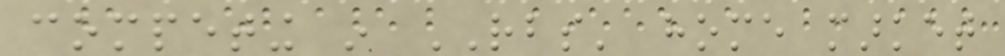competing in RBS' home market
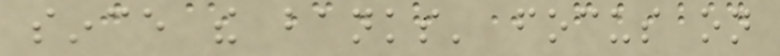since the banks' focus on
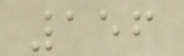156
